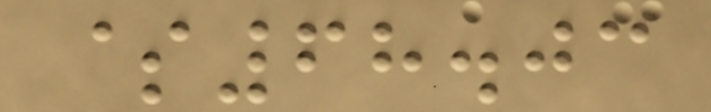$68.03
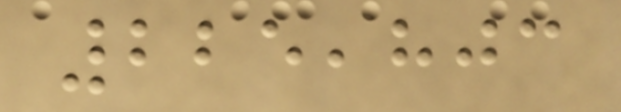225,803
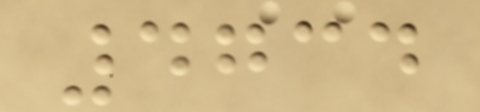4734
